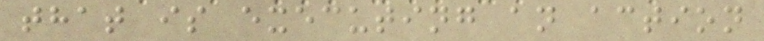that is executing an action
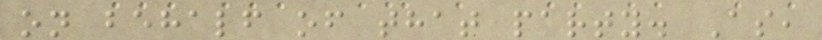on behalf of that party. As,
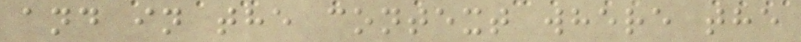and in the context where the
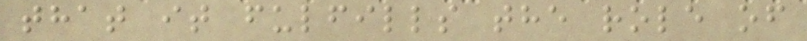that it fulfills the role of
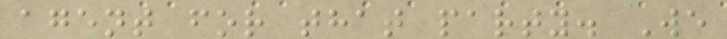agent for that party. We
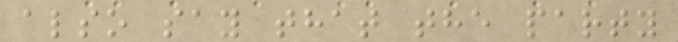also say that the party
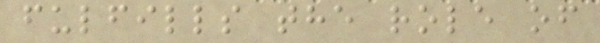fulfills the role of
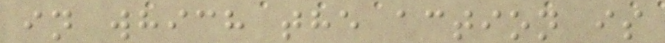in which the action is
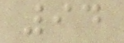94
